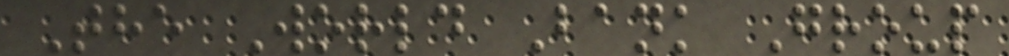The World Bank Group
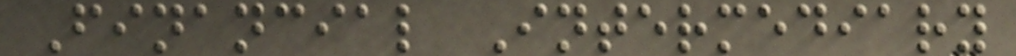Financial Intermediary
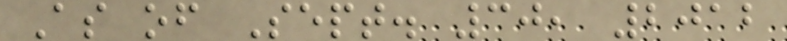As of Sept. 30, 2012
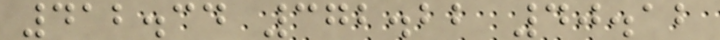412.34 372.22 40.12
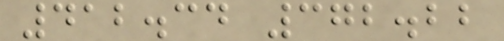412.34 372.22
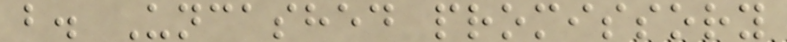b. Uncashed promissory
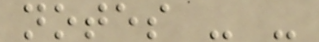notes - -
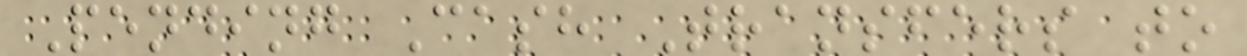Pending Cash Transfers to
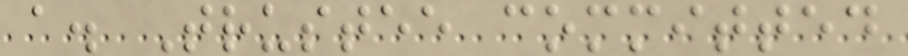a. Trustee committed
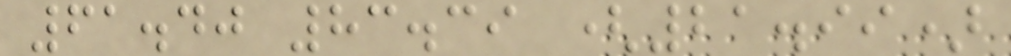61.40 83.39 (21.99)
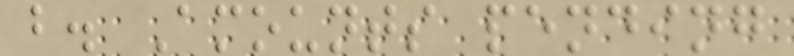b. Amounts pending
